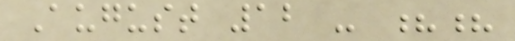August 12 - ??
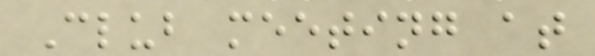Club meeting at
